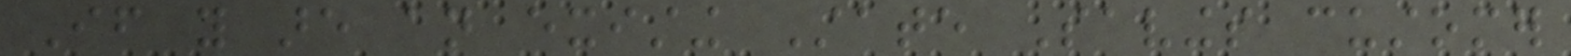If you are an existing State Savings customer
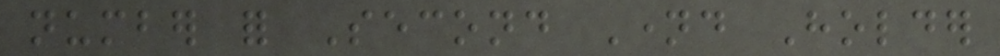number for Second Named Holder
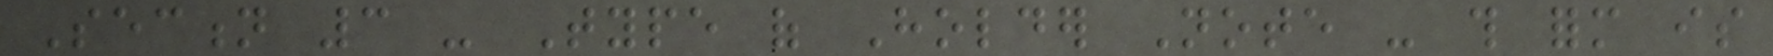Section 3 - Type of Holder Note - this form is
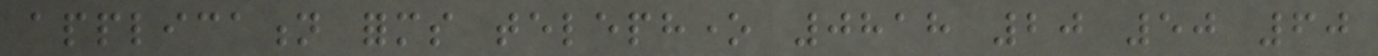application forms telephone 0818 20 50 60
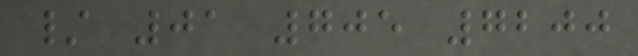/ 01 705 7200
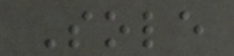Sole
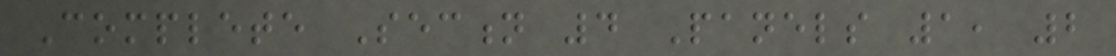Complete Section 4 Panels 1, 2
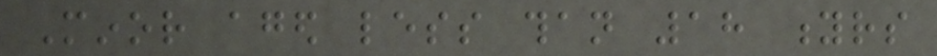Minor aged less than 18 yrs
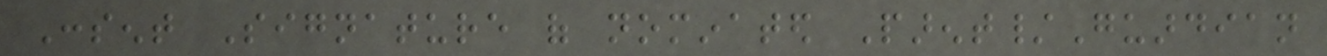Consent Signature of nominated Parent/Guardian
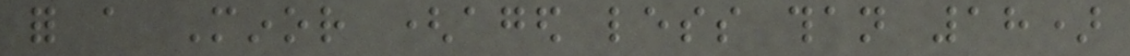for a Minor (aged less than 18)
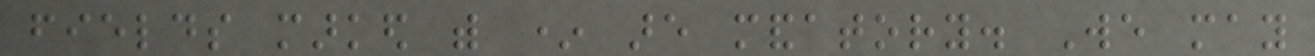fields marked with * are mandatory. We may
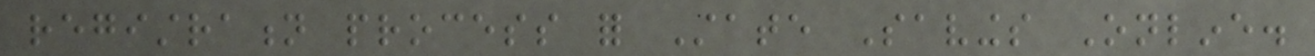registration process for State Savings Online.
